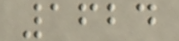1624
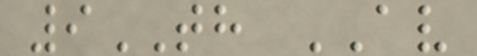9TH AV
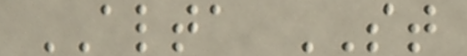ALTA ST
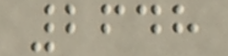2648
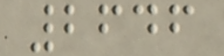2646
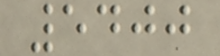5400
